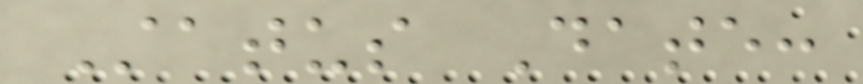Status Date:
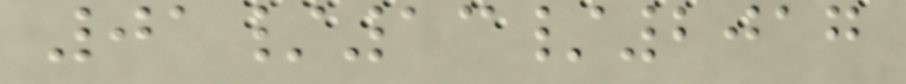01/13/2017
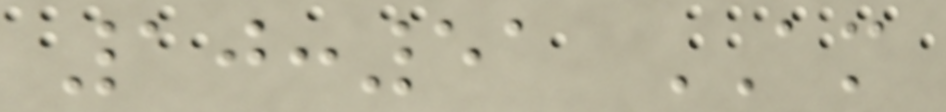10:51 AM
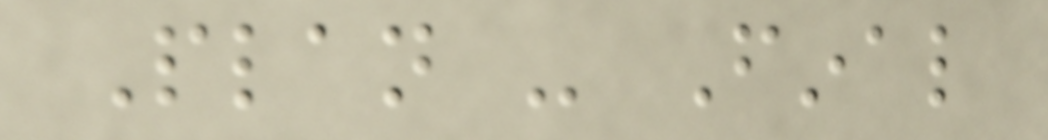Plan - Final
